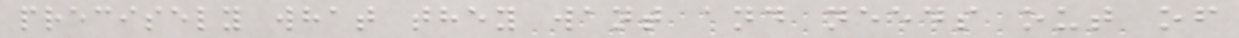precisely what they want and needs out of
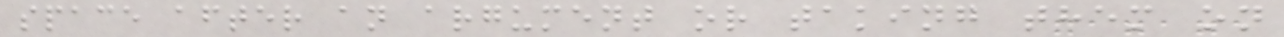space after an argument or taking them on
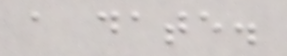a date.
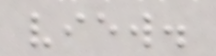view.
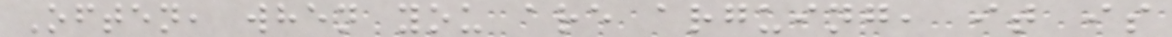Often, when you are arguing, it is
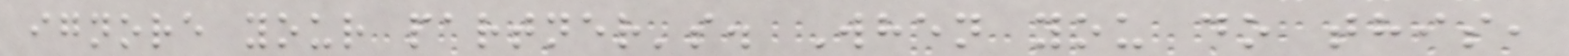ignore your partner's. When you do this,
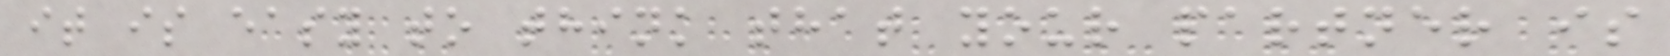it is easy to think that your partner is
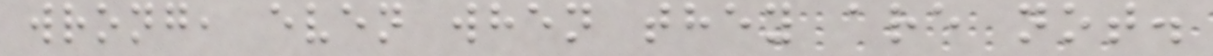wrong, even when they are not.
